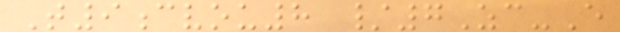T9cvou8 /7Zc-E
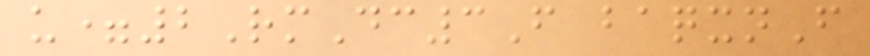u=2RmDc3F baqxnF
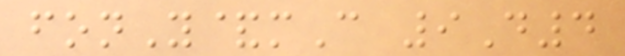fonY&mC 9D4
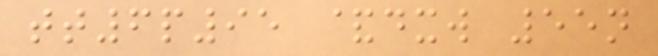tt6p95 &dxw 55n
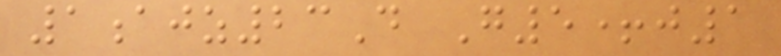1ajz23D G5+j1
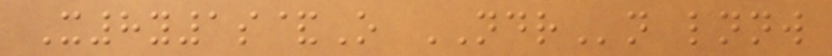X8y1s&O NDRn lnnw
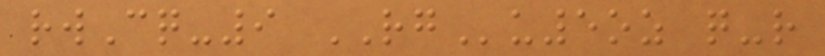rwCq-9 RGu5oz q-r
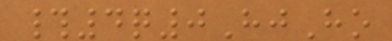#4q0HjHo
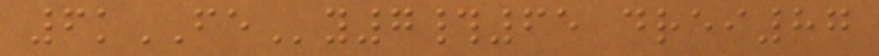6kFEy7#65 drei87
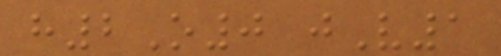h2O0 jV1
